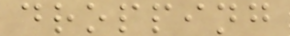dropping
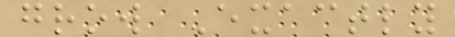grow Exactly
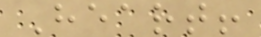Heart!
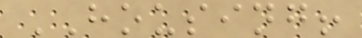HOUSING!
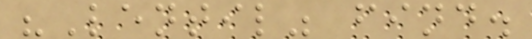"Lentil" find.
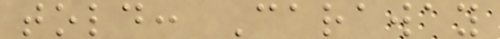told: Caraway
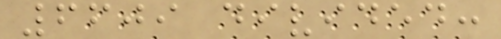6609 divided:
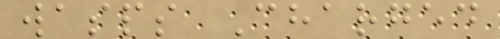wasps Charged
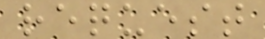request
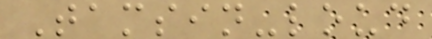Tamsin-loud
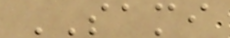SAMI
